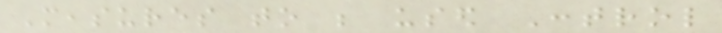Measures to be used Control
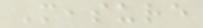Measure
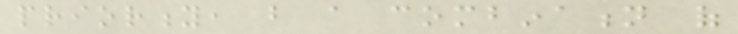priority, but a combination of
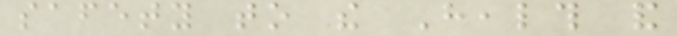safety to the Health and
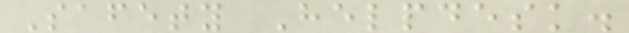Safety Helpdesk.
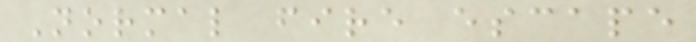Normal fire escape
